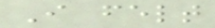I felt
